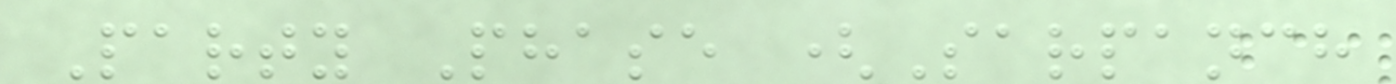Party Phase (Sarpanch
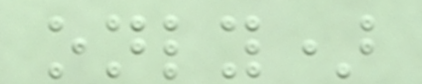only)
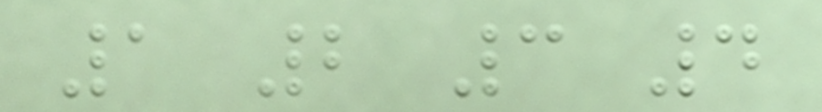1 2 3 4
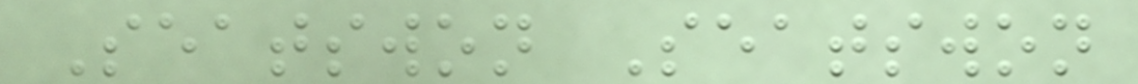Seatswon Seatswon
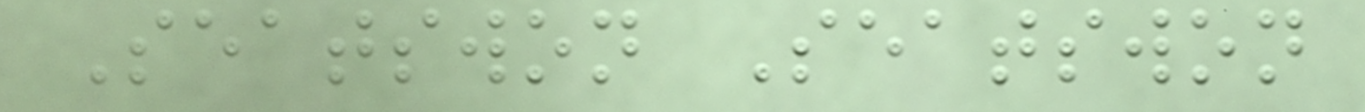Seatswon Seatswon
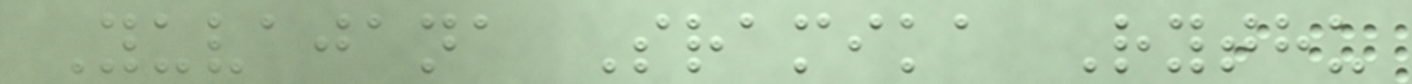Yuvajana Sramika Rythu
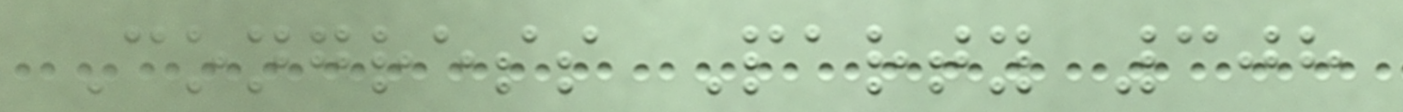Congress Party 308
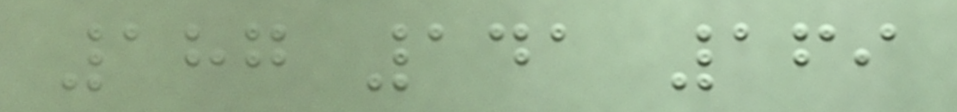187 141 169
